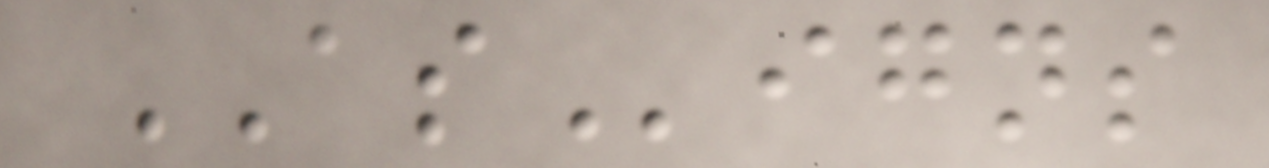ASigns
